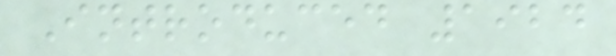Introduced 1924
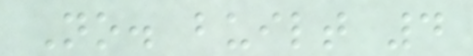No. built 4
